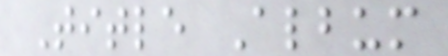Title Album
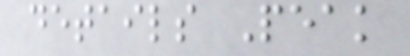details Peak
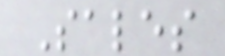Sales
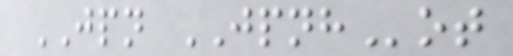JPN JPNHot
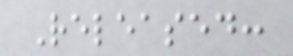Released:
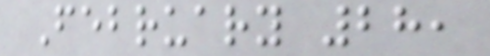February 28,
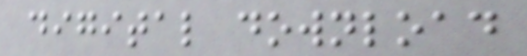digital download
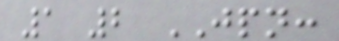1 2 JPN:
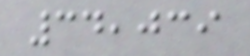34,039
